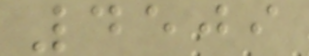4509
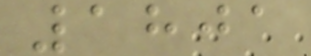1801
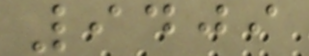9409
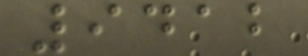9412
